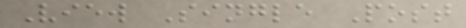View Single Post
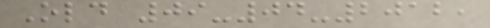Old 09-04-2012,
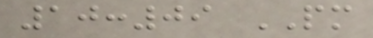10:09 PM
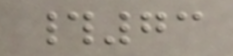#73
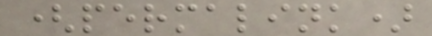(permalink)
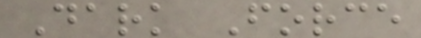Dark Force
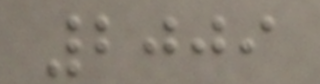2009
